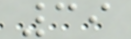39
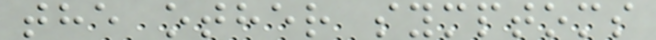the other symptoms
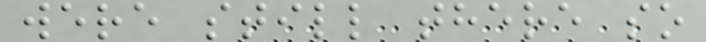were still there so
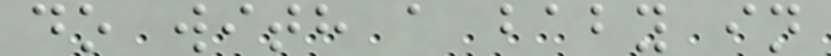do with a baby in
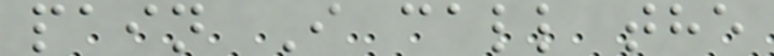pain I call the
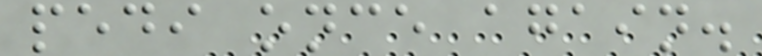pedi once again.
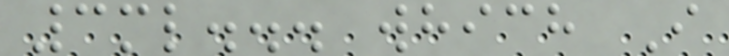3ml... which I
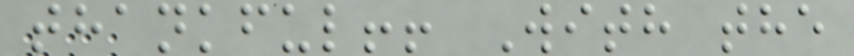thankful!! With the
